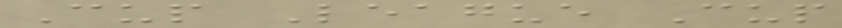Cup League Cup
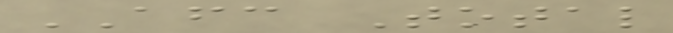AFC Total
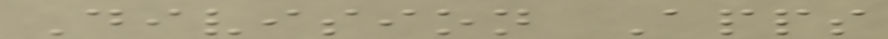Division Apps
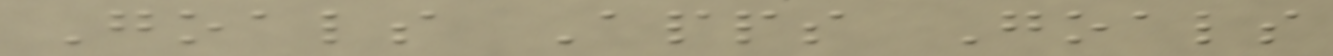Goals Apps Goals
